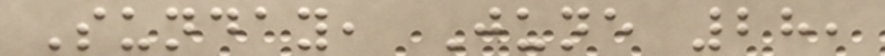Sunday, June 28,
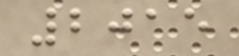2015
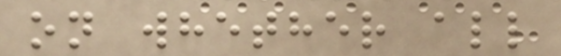on whether all
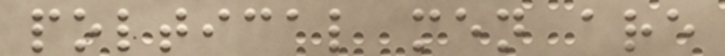poltical men are
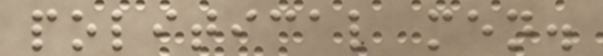political men.
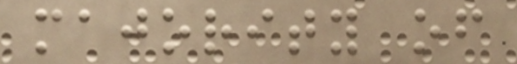majority of
